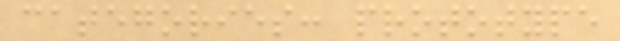categories: prototype
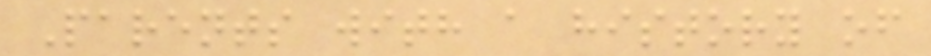Parents with a history of
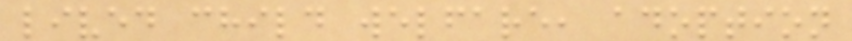lived child welfare, adoption
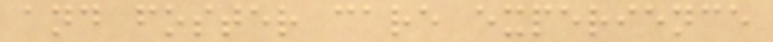and foster care experience
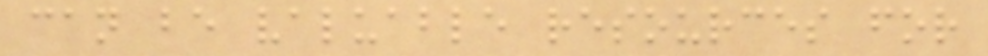can be valuable resources for
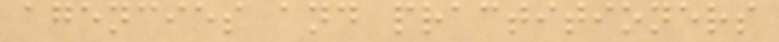agencies and practitioners
